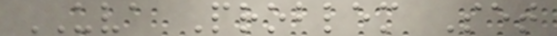UVA Problem Set
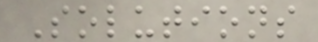Solutions
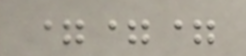===
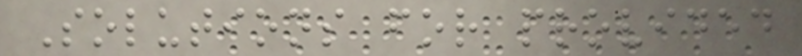Solutions for provided
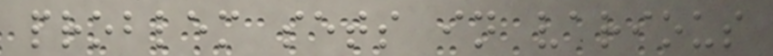problem sets in various
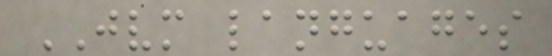JVM languages
